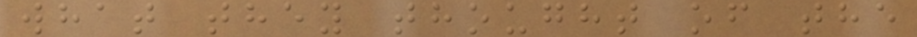what they thought of the
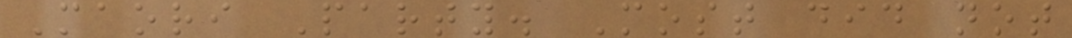Maori Party. Most did not
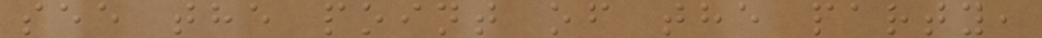see the point of the party,
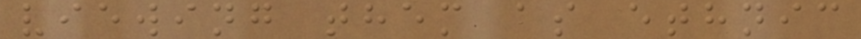viewing them as ethnic
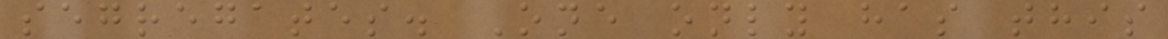segregates. One only has this
